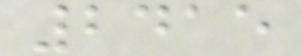2415
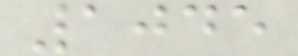1045
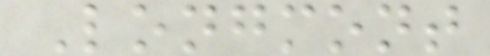Longmont
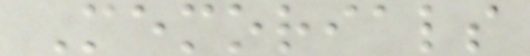Memorials
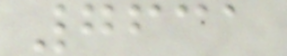7631
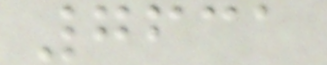7631
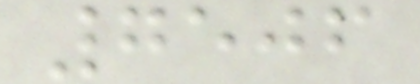7506
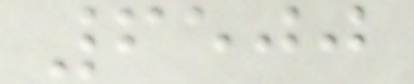6500
